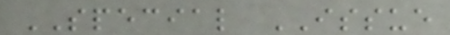SPECIAL ISSUE
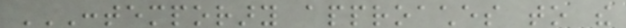CONTEMPORARY APPROACHES TO THE
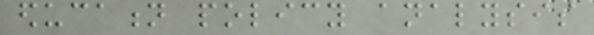education policy analysis
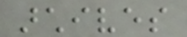archives
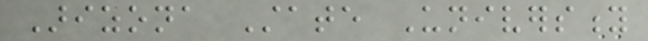Arizona State University
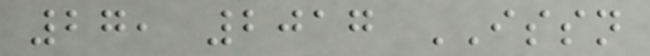27, 2017 ISSN
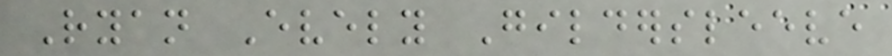Ryan Evely Gildersleeve
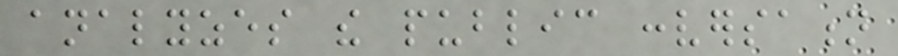analyzes the public conversation
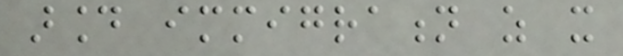around immigration as it
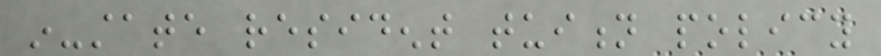in-state resident tuition policy
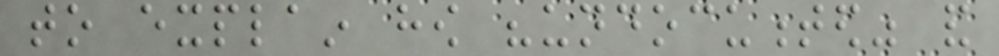to explain how "undocumented" and
